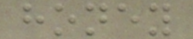honey
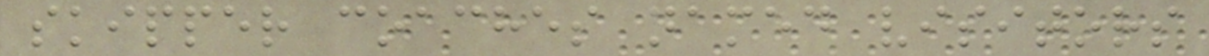skipper coaches named visitors
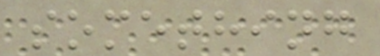something
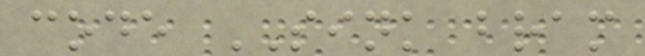code SINK bram
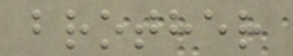brother
